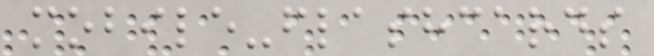mobile-flashcards
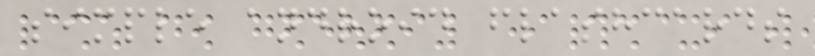simple android flashcards
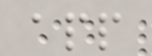app
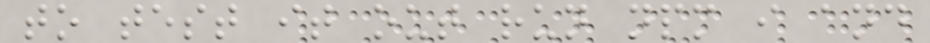to test it out run npm i and
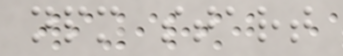npm start
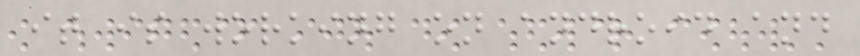it is working on android and
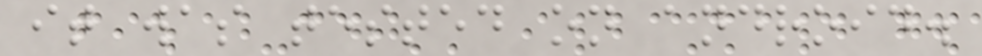it was tested on android.
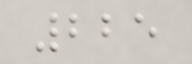225
